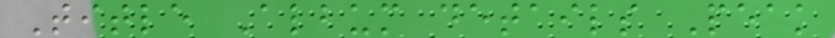Title Album details Peak
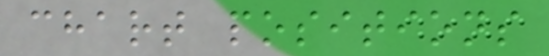chart positions
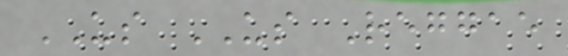US US Reggae
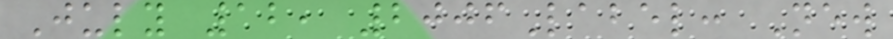July 12, 2006Label: New
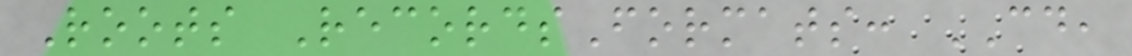Roots RecordsFormats: CD,
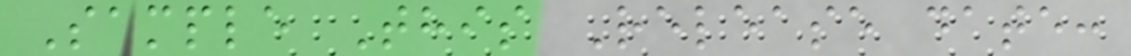Sample This Release date:
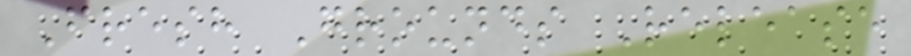Fresh Grounds Release
